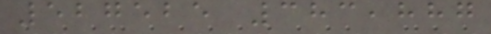527525 383,887
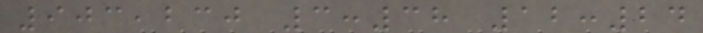903,230 3:38 12:24
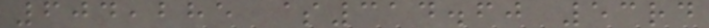604,285 $314.60 53rd
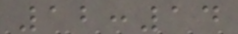12:14
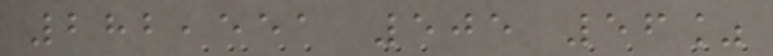282,551 505 56%
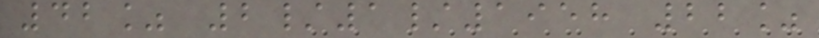42% 2/1/1958 22%
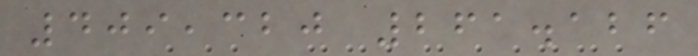409,320 261.126
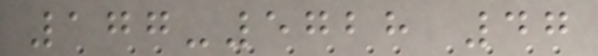177-5728 47
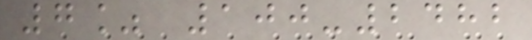7% 100-2482
